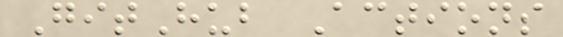GitHub Actions
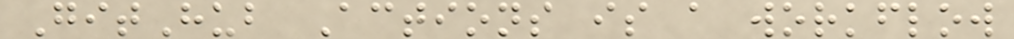GitHub Actions is a workflow
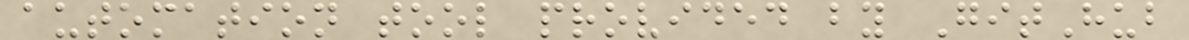automation tool provided by GitHub
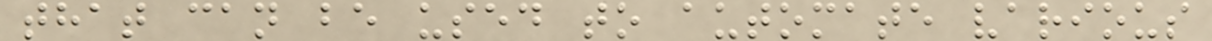that can be used to automate various
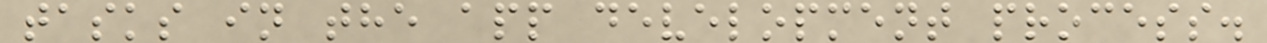tasks in the app development process.
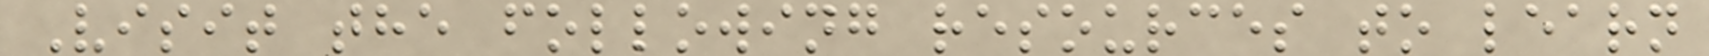Visit the following resources to learn
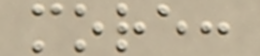more:
